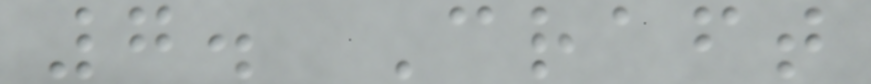7. Craft
